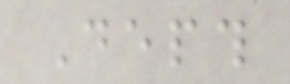Depth
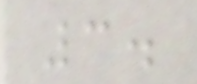3.
